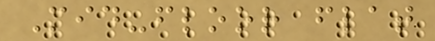Mid-floor flat
